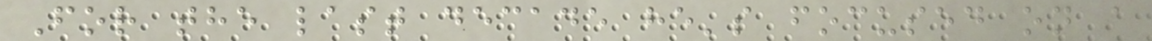For the last decade he's focused on a
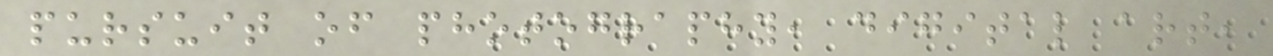pursuit of photography, digital art,
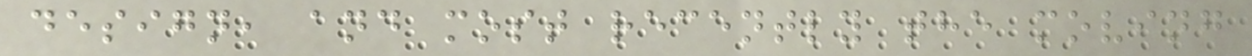design, and most recently the moving
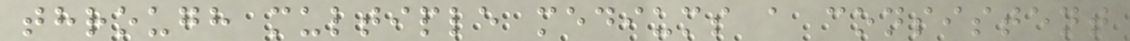through multiple mediums a consistent
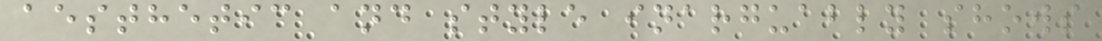aesthetic and style inarguably shows
